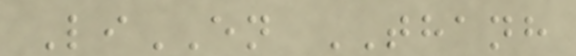LiEN THANH
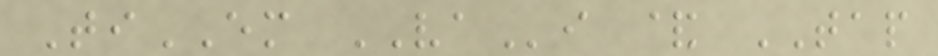TiEM VAi & TAP
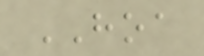HOA
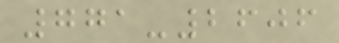771-2606
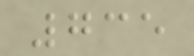735
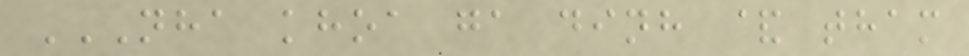NHA KHOA GA DINH & THAM
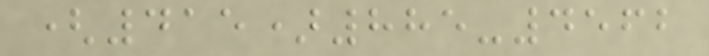(415)885-4562
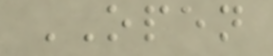OPEN
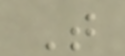T
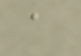a
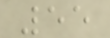55
